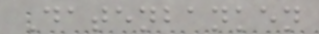Datenbanken
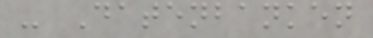- Datenbanken
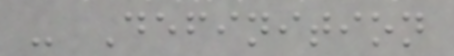- Definition
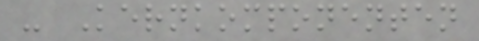- Kernkomponenten
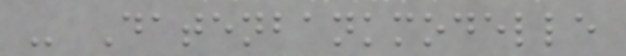- Datenbankmodelle
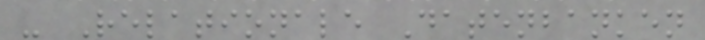- Relationale Datenbanken
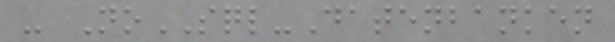- NoSQL-Datenbanken
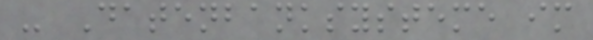- Datenbanksysteme im
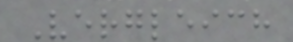Vergleich
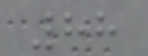88
